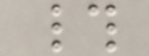#
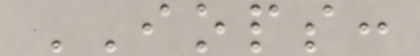IOPS:
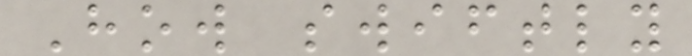How swiftly
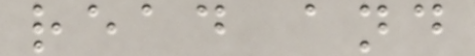read and
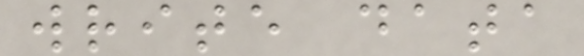write data
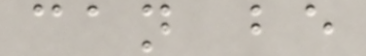can be
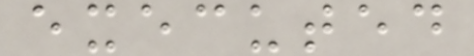executed
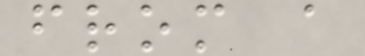from a
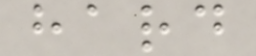hard
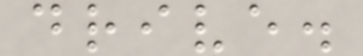drive.
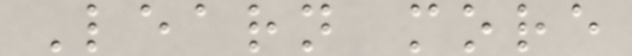Learn more
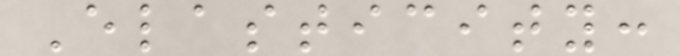Elasticity:
